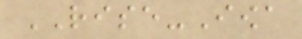RISE-Iowa
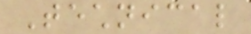Technical
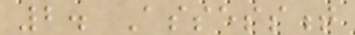2. Assessment
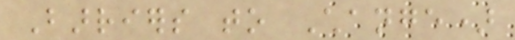Barriers to Change)
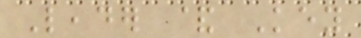Leader & Key
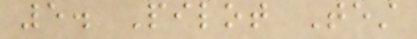5. Pilot Test
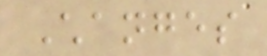Changes
